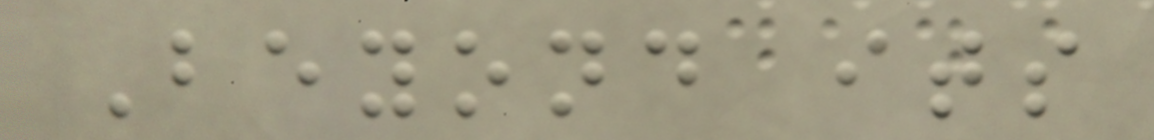Beyond its
